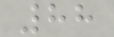88
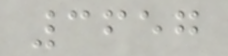3657
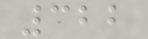322
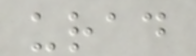urad
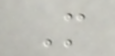M
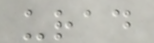urad
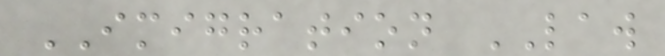IMIGRATION LAW
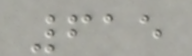615
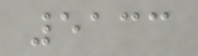5133
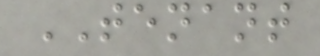TENANT
